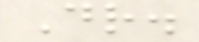Dr.
